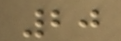20
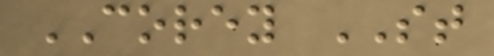COREY ST
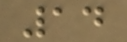14
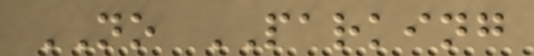NO PARKING
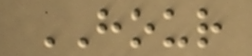HOUR
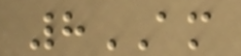8AM
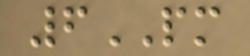6PM
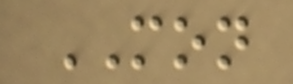MON
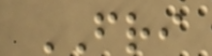FRI
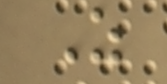Z
